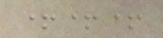+++
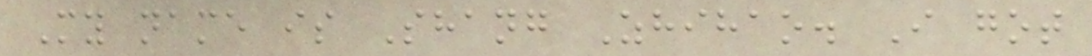My name is Shang Zhihao. I got
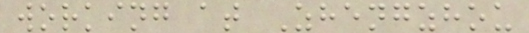working at Zhengzhou
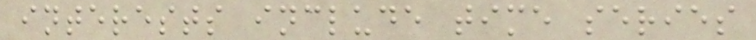interests include time series
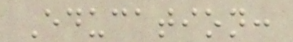Education:
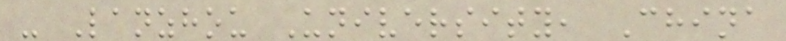- Lanzhou University, China
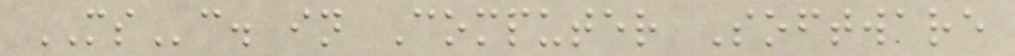MSc. in Computer Software
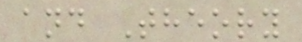and Theory
